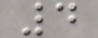4
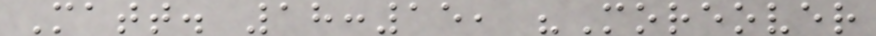Matt. 18:15, "Moreover
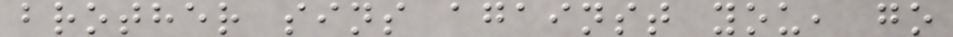brother sins against you, go
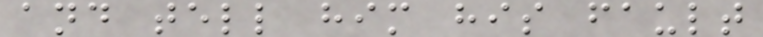and tell him his fault
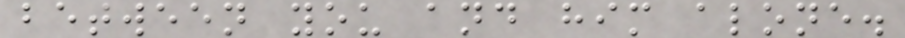between you and him alone.
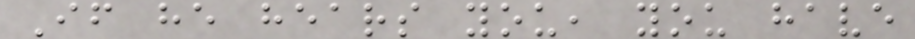If he hears you, you have
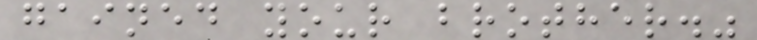gained your brother."
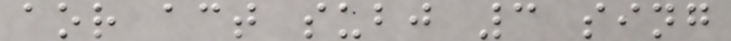aor act subj 3 sing
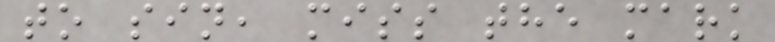to sin, miss the mark
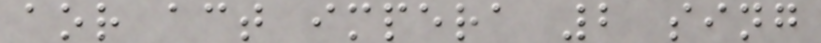aor act impera 2 sing
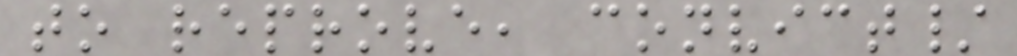to reprove, convict/
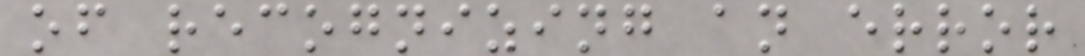of recognizing an error
